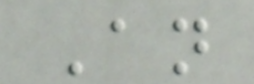An
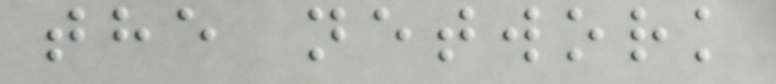the network
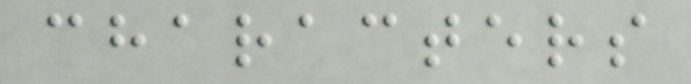characters
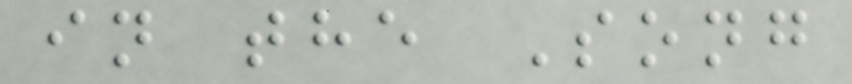in the Song
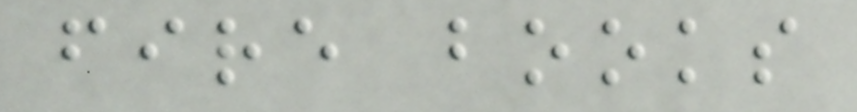fire books
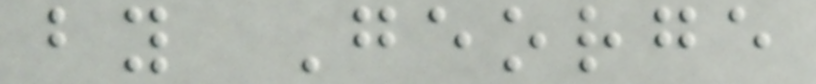by George
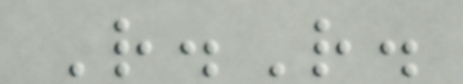R.R.
